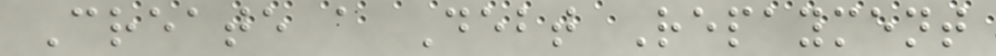Create a Debt Repayment
